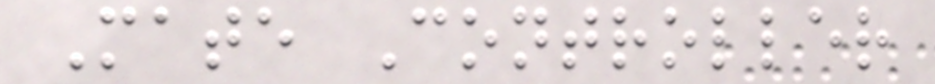Mate Controller
